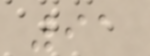91
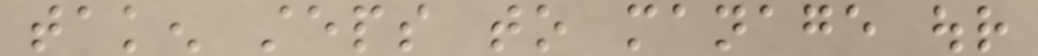taken steps to manage our
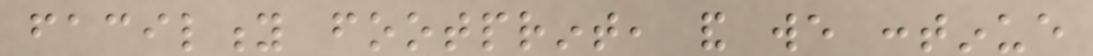facility footprint, and we continue
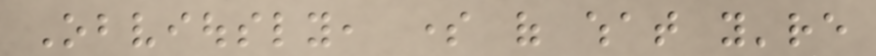Obviously, some of what you're
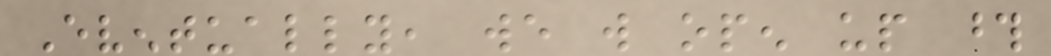Eventually, we will open up those
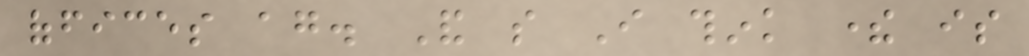offices again. And so I think there is
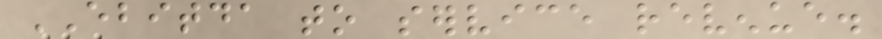EBITDA to service revenue.
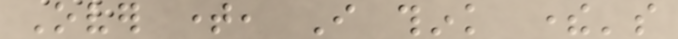Over time, I think there's
